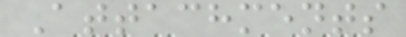Attachments
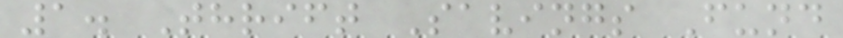1. Thrift Savings Fund
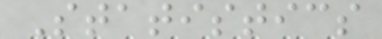Statistics
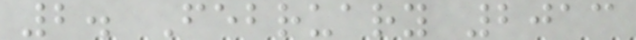2. February 2013
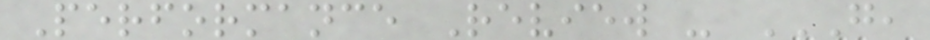Performance Review - G,
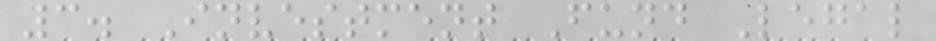3. Investment Fund Legal
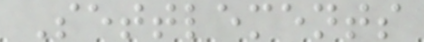Settlements
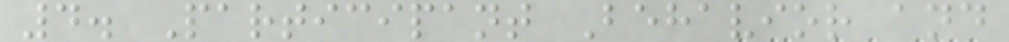4. Participant Behavior and
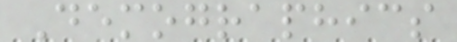Demographics
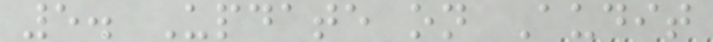5. Update on Audit
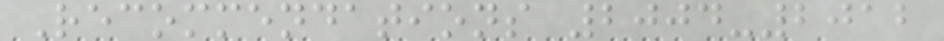Recommendations 2004-2012
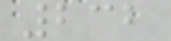232
